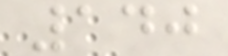140
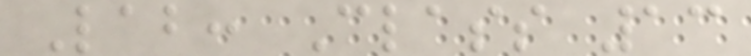Lab: Class 13
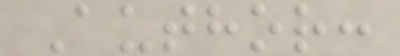Author:
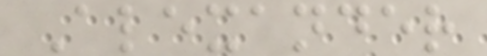Alexander
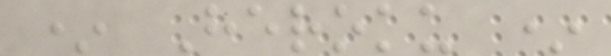* Heroku *
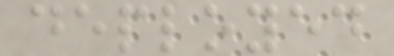deployed
